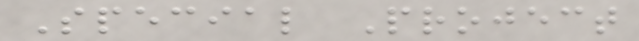Special Project
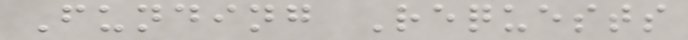Funding Requests
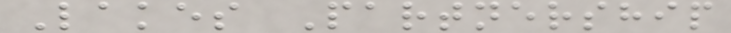Lakes Partnership
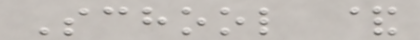School &
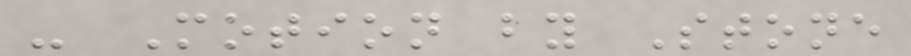- Motion by Stone
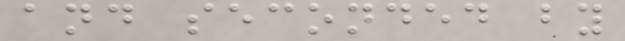and seconded by
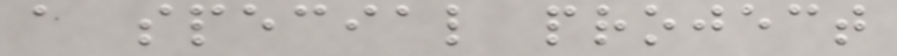a special project
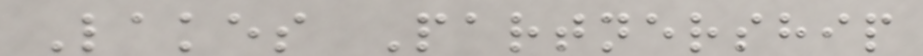Lakes Partnership
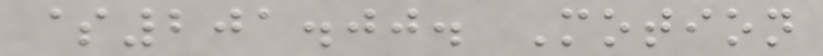$201.00. Motion
